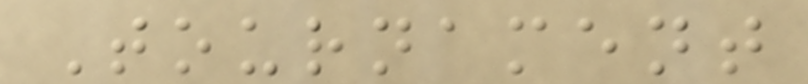Tournament
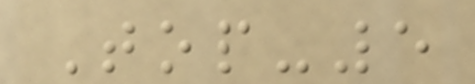Top-5
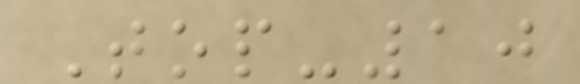Top-10
